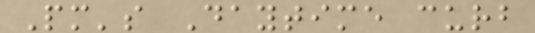Pm's Daytime curb
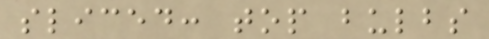sliced: top bulbs
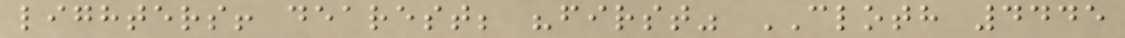lighters! dearest; "first" CLOTH 4445
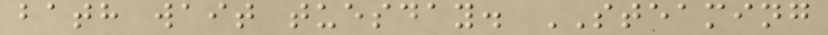bath wait tuesday. STEAMING
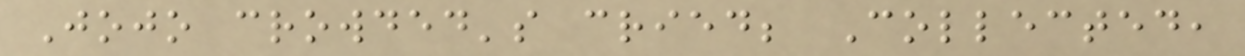Jojo crowded's cried; Collected,
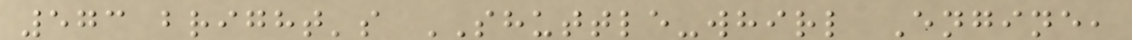573 bright's SHUTTLE-whirl Engine,
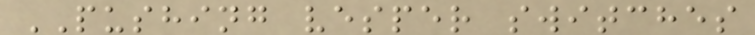PUSHING vesper switches
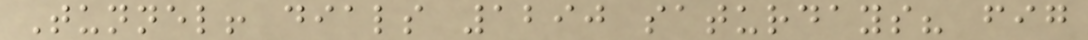Tunnel! dials 1290 saturdays? fig
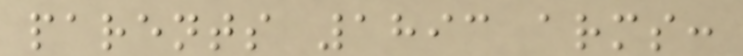parents 1893 arms:
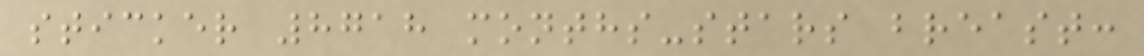sticker 8718 months-stars breast:
